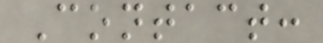Contact:
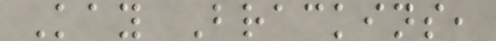Kay Brackins,
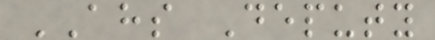AHS Deputy
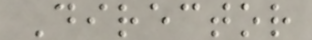Director
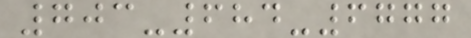703-684-6777
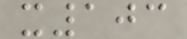x103
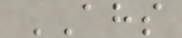AHS
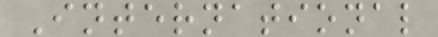International
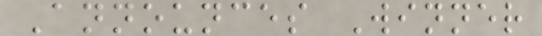Announces Winner
